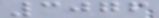3076
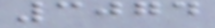3074
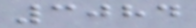3084
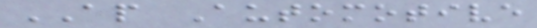AP Automotive
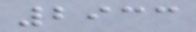2933
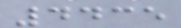4435
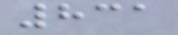831
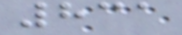831
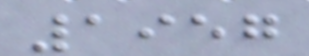1957
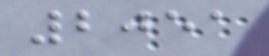2051
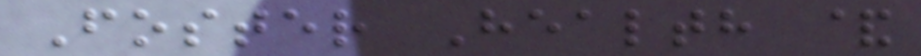Foster Health &
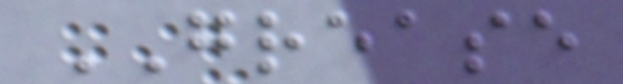GREASE
